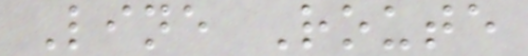Line Route
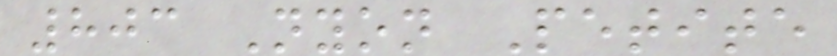803 Nyon Petite
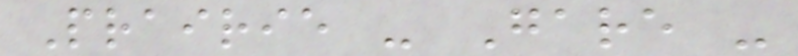Prairie - Gare -
